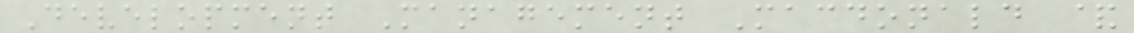Development Management Macdonald &
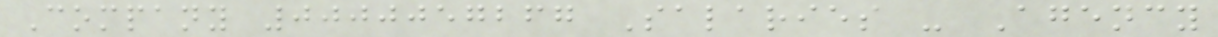Company 0000057267 Salaries - Agency
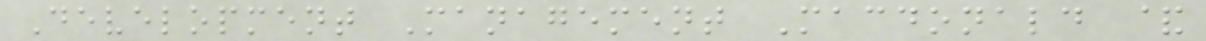Development Management Macdonald &
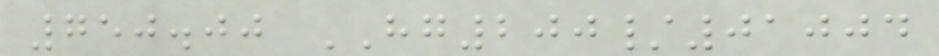750.00 HG200/01004
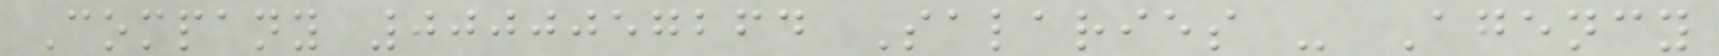Company 0000057264 Salaries - Agency
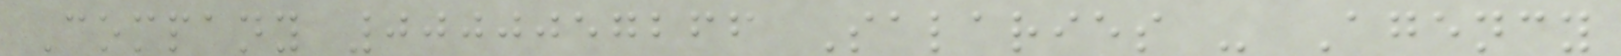Company 0000057266 Salaries - Agency
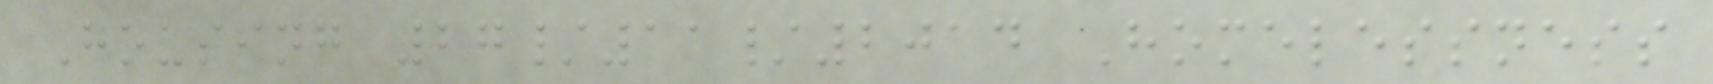Housing 27/11/2014 Homelessness
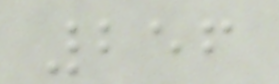256
